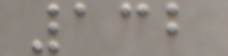132
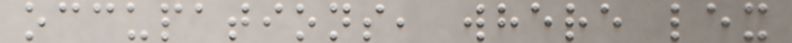occupations, where lex
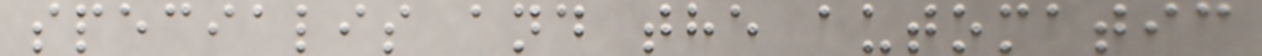specialis and the automatic
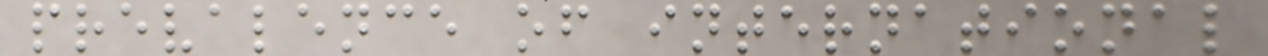prevalence of international
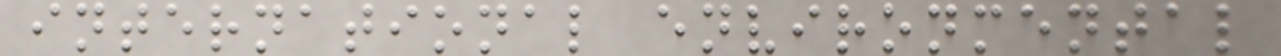international environmental
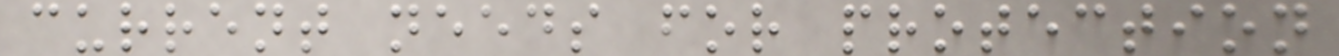current needs for protection
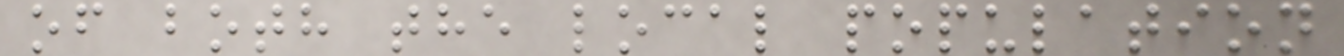of both the local population
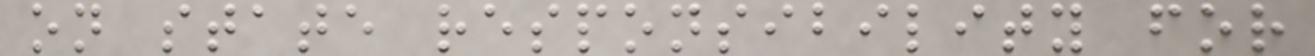on state responsibility for
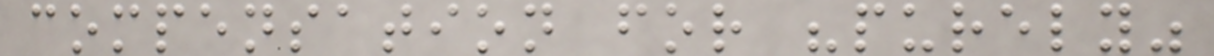compensation for "purely"
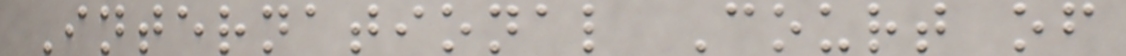International Court of
